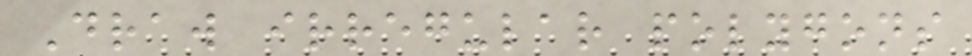Draw irregular polygons
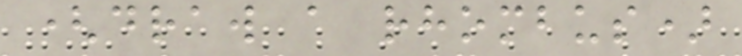(draw a rhombus)
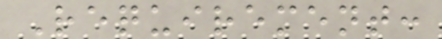Requirement:
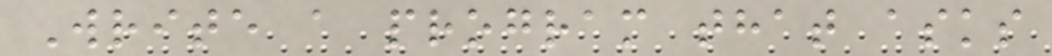Write a program that asks
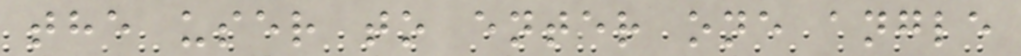the user to enter one angle
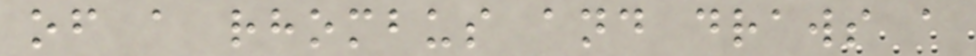of a rhombus and draws a
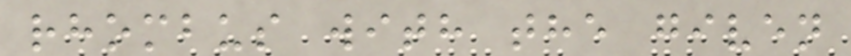rhombus with the given
